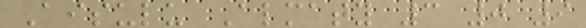Aisulu Almaty 3 0 9
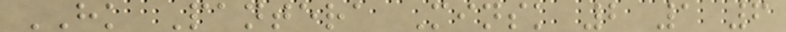HK Pantera Minsk 2 1 6
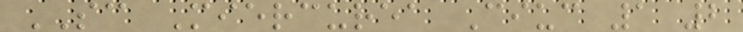SC Miercurea Ciuc 1 2
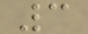3
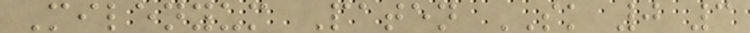Milenyum Paten SK 0 3
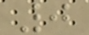0
